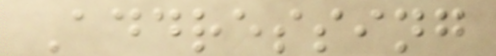Addressing
